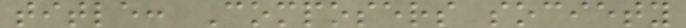title: Composers society
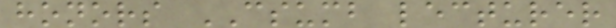honors CSUMB lecturer
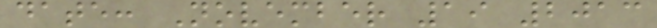date: November 19 2013
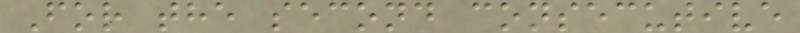For the second consecutive
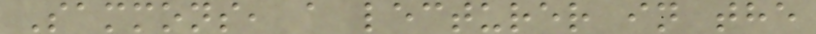Sammons, a lecturer in the
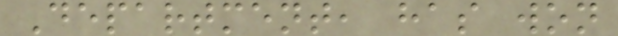Department, has won
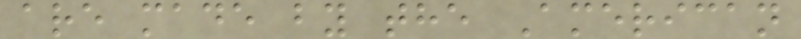are made by the American
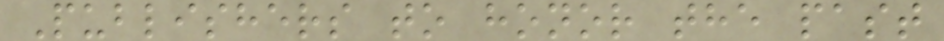Publishers to honor the past
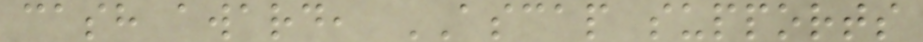cash award, ASCAP supports
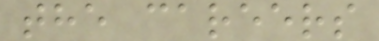the careers
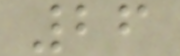26
